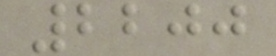2200
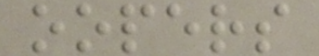oopers
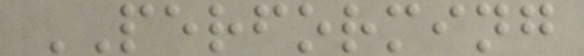PERFORMING
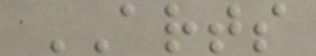ARTS
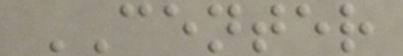CENTER
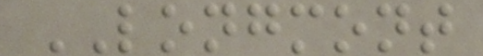LONGMONT
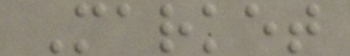Market
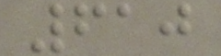610
